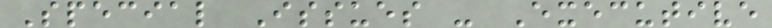Special Issues - Executive
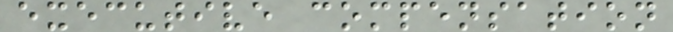executive compensation
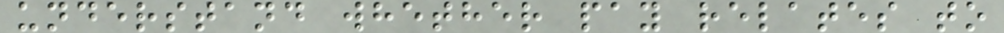understand whether pay relates to
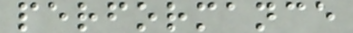performance
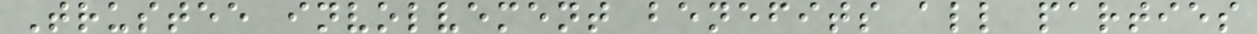Trustee involvement benefits all parties
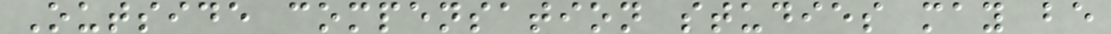Outside compensation studies may be
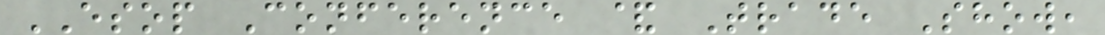ESOP Conference & Trade Show,
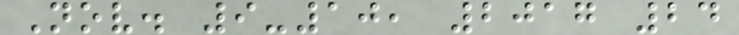Nov. 9-10, 2017 24
